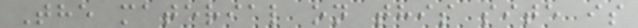The material on this site is
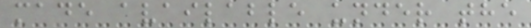made available under the
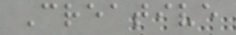Creative
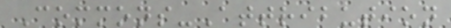Commons-Attribution
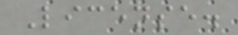License.
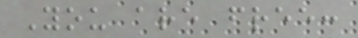You are free:
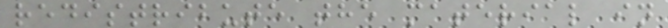redistribute the material in
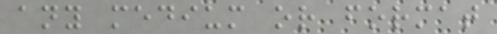any medium or format
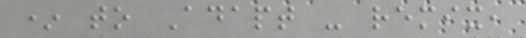* to Adapt - remix,
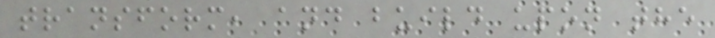transform, and build upon the
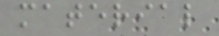material
